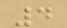4
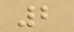2
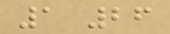1 26
